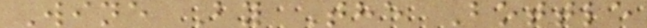Wine By The Bottle
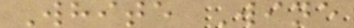White Wine
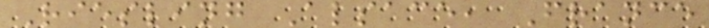Riesling Alsace, France
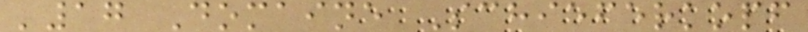'17 Domaine Schieferkopf
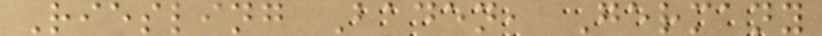Riesling Baden, Germany
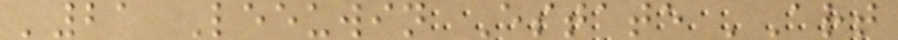'21 Leeuwin Estate 'Art
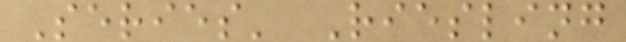Series' Riesling
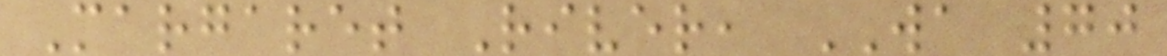Margaret River, WA 70
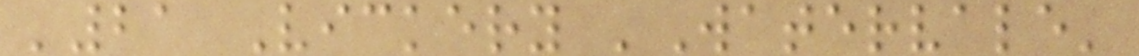'21 Vickery 'Watervale'
